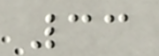33
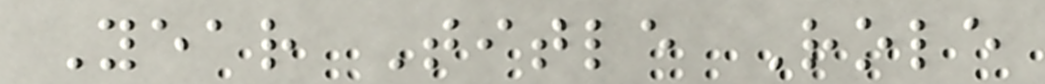Year Title Role
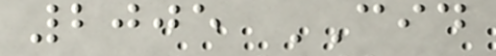2005 CID
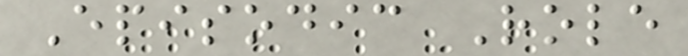Episodic Role
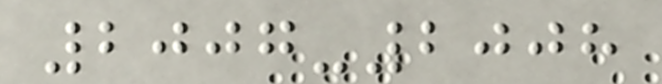2007-2008
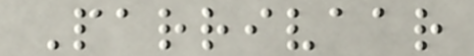Parrivaar
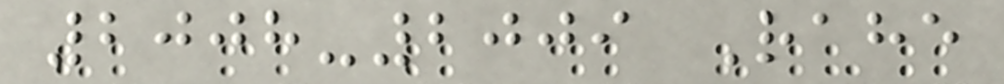2008-2009 Rahe
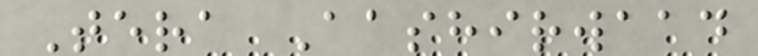Tera Aashirwaad
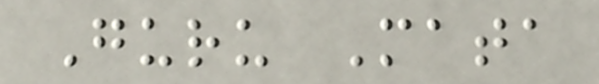Guru Mata
